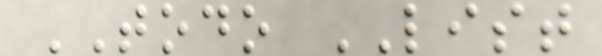TODO LIST
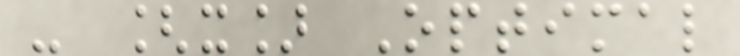- [x] Optimal
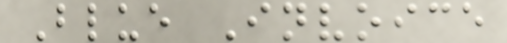Blue Invoice
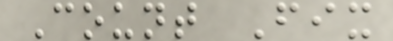Count Fix
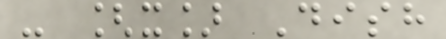- [x] Dish
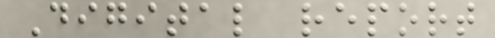Digital report
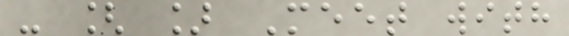- [ ] Meet with
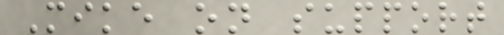Mike on support
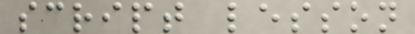script lesson
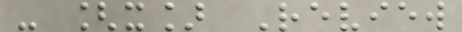- [x] Review
